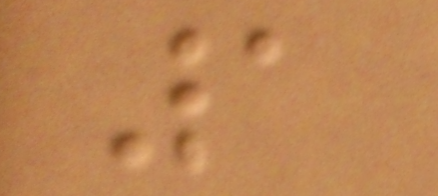1
